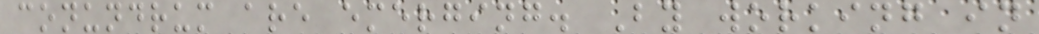conundrum are emerging. By working in
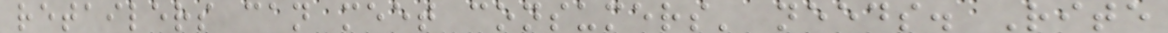retailers can meet consumers' needs. Rite
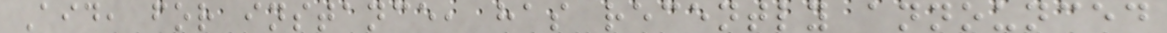Aid, for instance, has recently announced
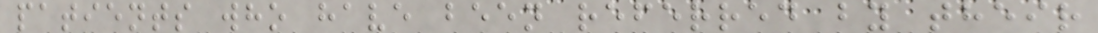patients who have been referred by their
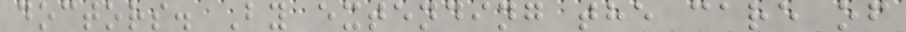doctors. By extending the care of
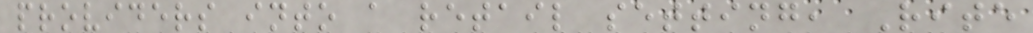providers into a retail setting, Rite
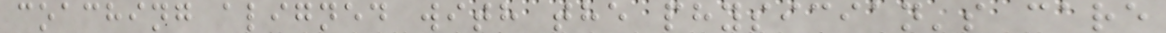coaching aligned with the physician's care
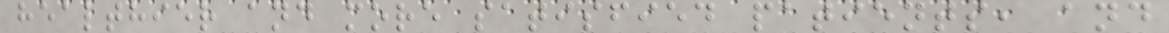healthier and more satisfied patients, and
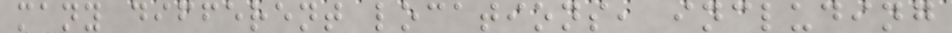many different locations, including
